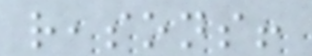reasons!
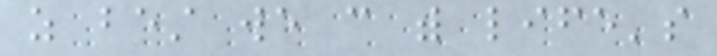as best we can with life's
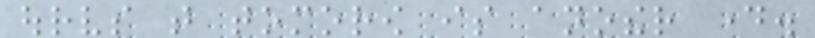ourselves that tomorow is another day.
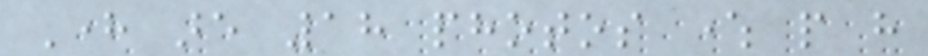Here are 18 photos where people have
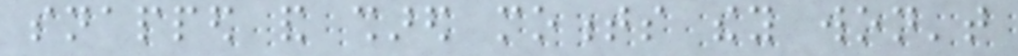snapped and shared moments they won't
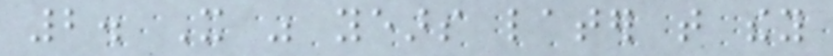2. It was years later that they
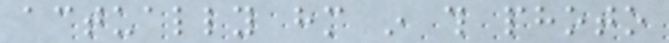actually him in this photo
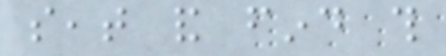seat and find this
